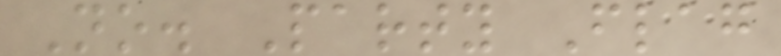No. Party Flag
